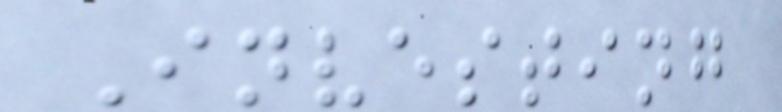Investing
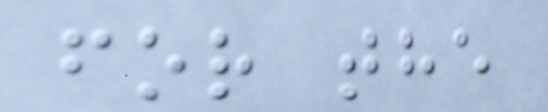for the
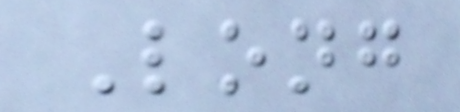Long
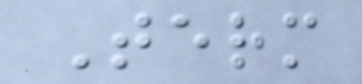Term
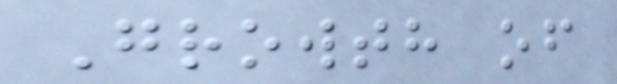Growth of
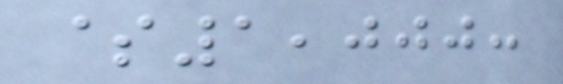$1,000:
